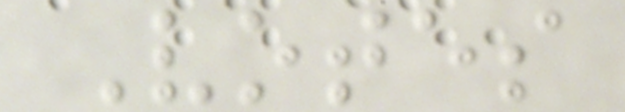Votes
